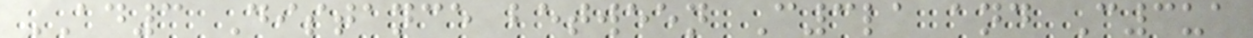AD3 Distance between C3la and C3ua
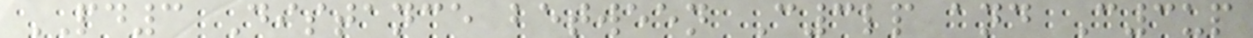PD3 Distance between C3lp and C3up
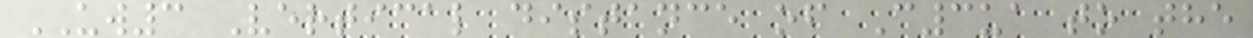UW3 Vertical distance of C3ua to the
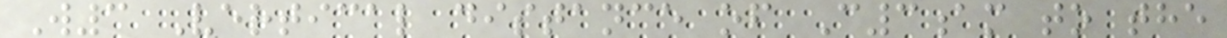W3 Vertical distance of C3am to the
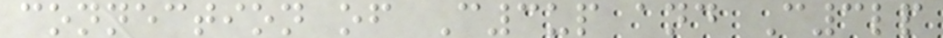connection of C3up and C3lp
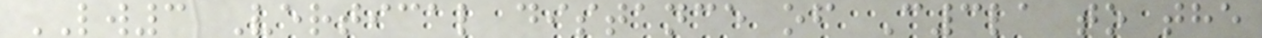LW3 Vertical distance of C3la to the
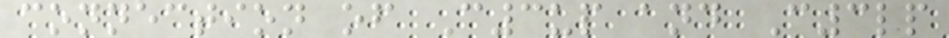connection of C3up and C3lp
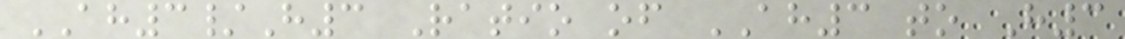AH3/H3 Ratio of AH3 to H3
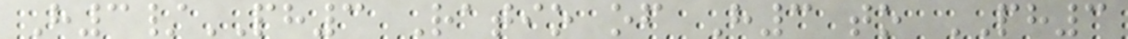H3/PH3 Ratio of H3 to PH3
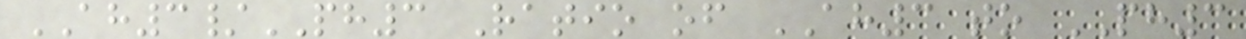AH3/PH3 Ratio of AH3 to PH3
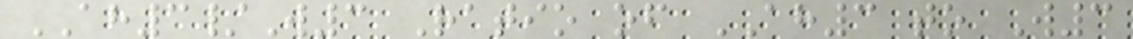AH3/W3 Ratio of AH3 to W3
